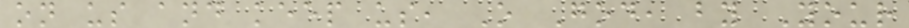on us and keep us, O God, by Your
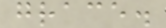grace.
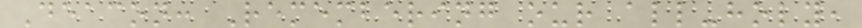Deacon: Remembering our all-holy,
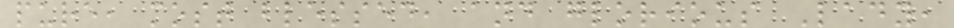pure, most blessed, and glorious Lady,
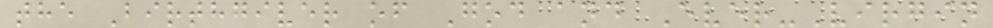the Birthgiver of God and Ever-Virgin
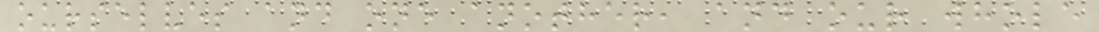ourselves and one another, and our whole
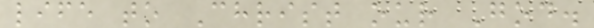life to Christ our God.
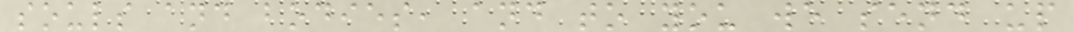souls and bodies, and to you we send up
